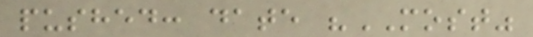pushed: date "MOST"
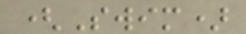(Swim)
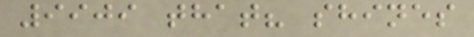9909 that? shines
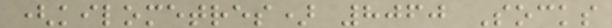(kilometres) 8060 Socks
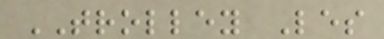TROLLEY Les
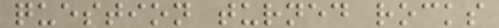question turned rocks
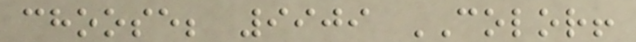choose; 9909 COLOR!
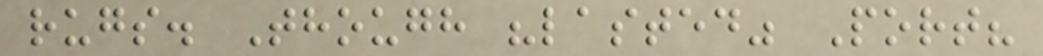rugs. Though "lasted" Port?
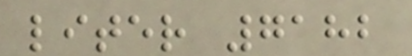liter 7182
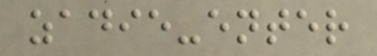zadie-enter
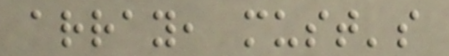array, must's
